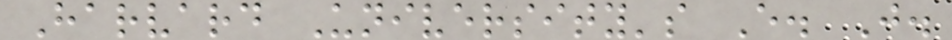Harvard University's E. J.
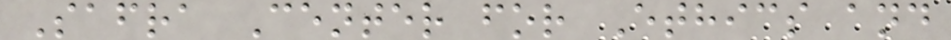Safra Center for Ethics and
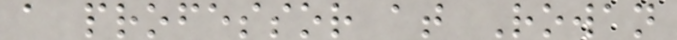a professor at Rowan
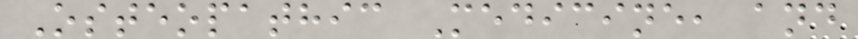Osteopathic Medicine, and
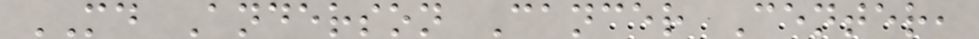MD Anderson Cancer Center,
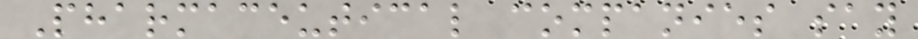Pharmaceutical companies say
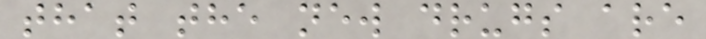that the new drugs are
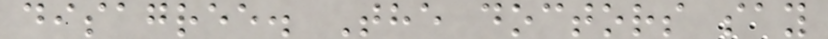disagree. The doctors say
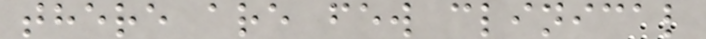there are few clinical
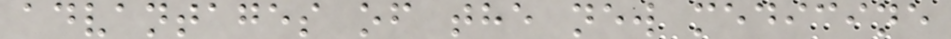advantages of the new medicine
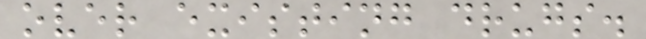over existing drugs.
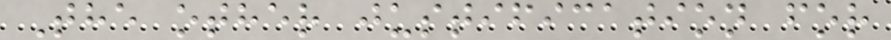The other justification for
